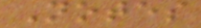Notes
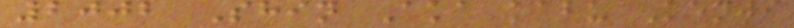2002 Shin Aka kabu Kenji
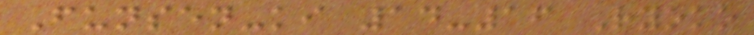Funsen-ki 14-16 Ryoko
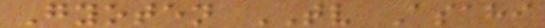Gyoten TV Asahi
